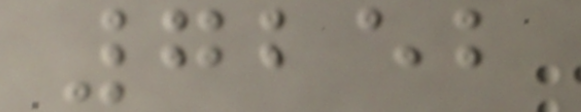7252
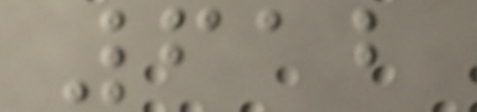612
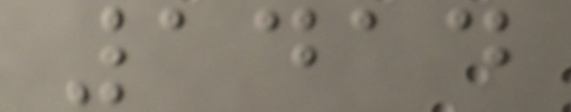1414
